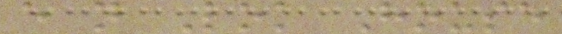e n Lok House
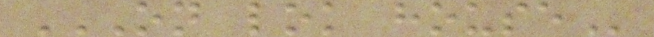ON LOK HOUSE
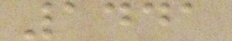1441
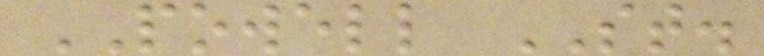POWELL ST.
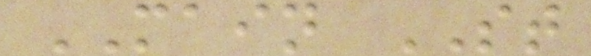MAIN ST
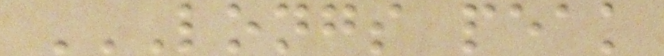LONGS PEAK
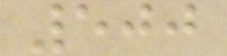500
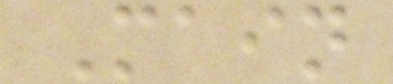Main
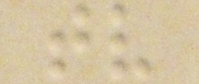tv
